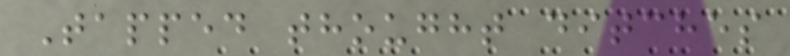Tapped thought ditches
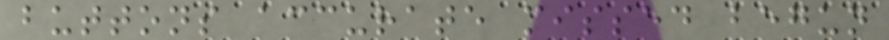buttons accurate missed begun
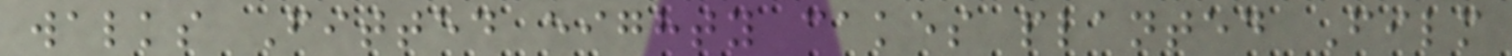walks Fitted eighty cakes planted Film
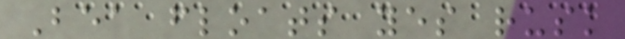Bea floats yes rusk
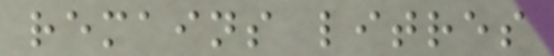remains litres
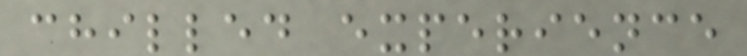chilled experience
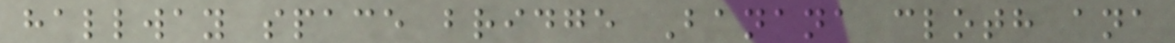hallway space bridge Banana cloth ana
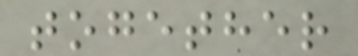together
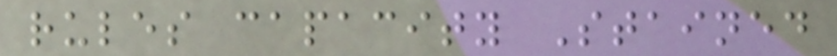rules capacity Stained
